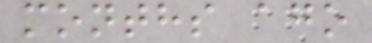months ago
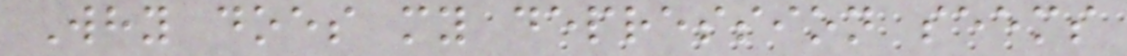Why does my depression seems
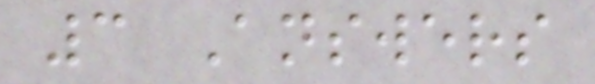3 Answers
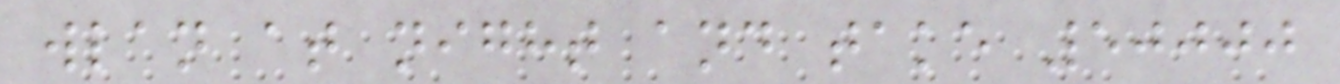wlan at night and take 50000
